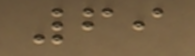69
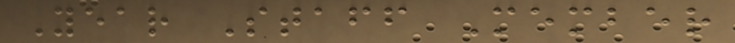Year Staff Member
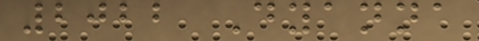2022 Dyanna
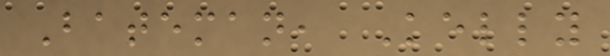Bateman, Kelly
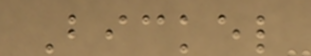Bickel
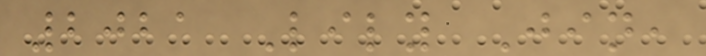2021 Lily Jin,
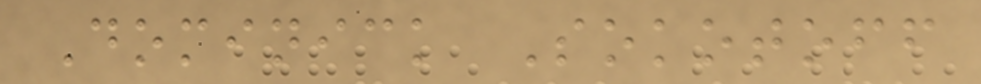Dominick Sokotoff
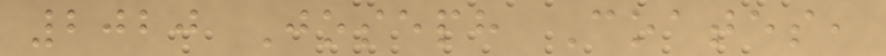2020 Joseph Coates,
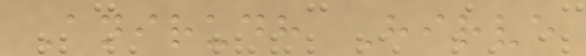Anirudh Hirve
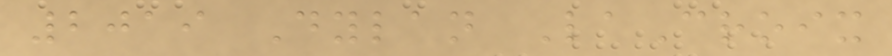2019 Dylan LaCroix
